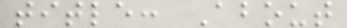title: About
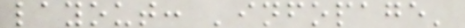layout: 'infopage'
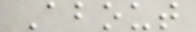About
